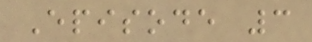Episode 3
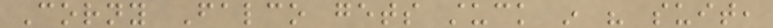Corny Falco gets stuck in his suit,
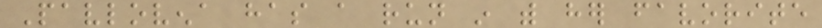Pavlovena has a run in with her favorite
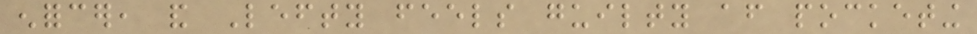enforcer, and Lefty feels guilty after pocketing
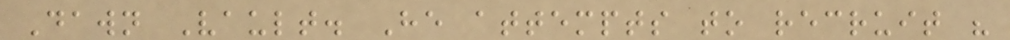Dawn Vault. He attempts to recruit his
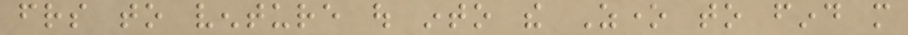friends to venture out into the Zone to find more
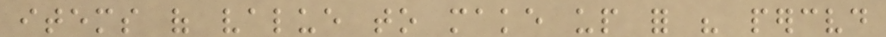items of value to make up for his perceived
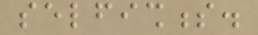selfishness.
